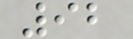92
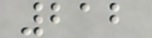212
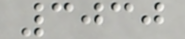3030
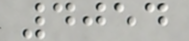4054
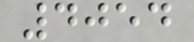4054
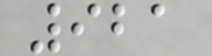921
